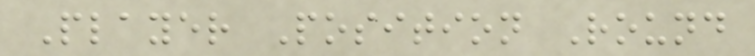Player Position Round
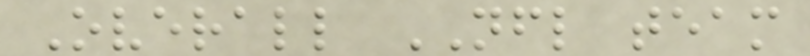Overall NFL team
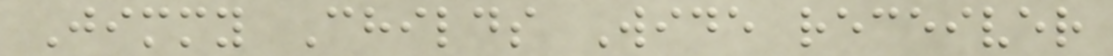Jimmy Childs Wide receiver
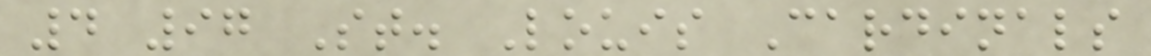4 97 St. Louis Cardinals
